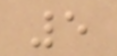5
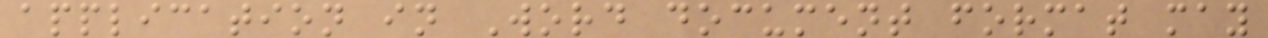application in Word document format may
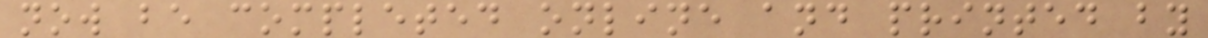now be completed online and printed by
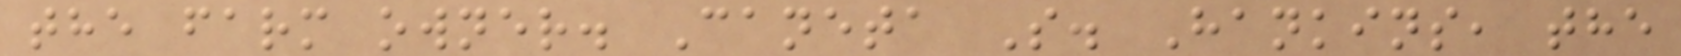the farm owner. Caneta S. Hankins, the
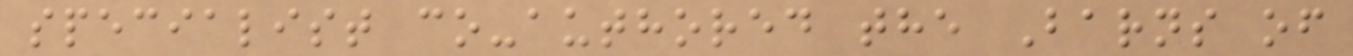specialist co-authored the Barns of
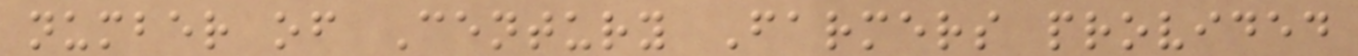number of Century Farmers provided
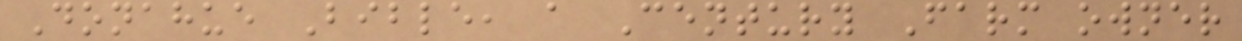Donahue Bible, a Century Farm owner
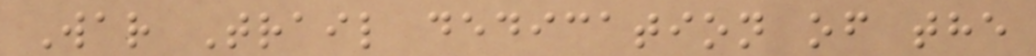War Trail dedication of the
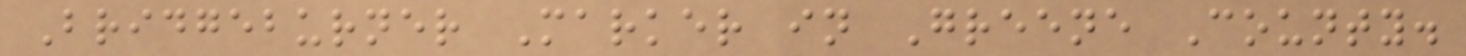Bridgeburner Marker in Greene County.
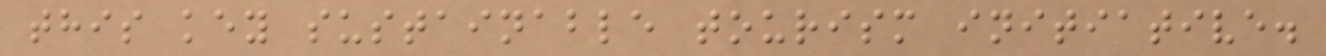this key sustainable tourism initiative.
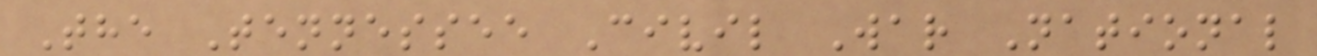The Tennessee Civil War National
